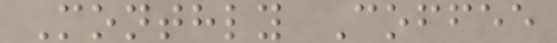Monthly Coffee
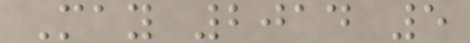May 2014 5
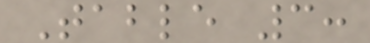Table 3:
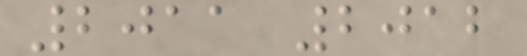2011 2012
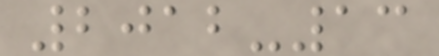2012-13
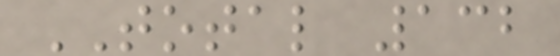TOTAL 132
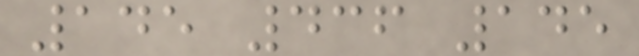145 436 145
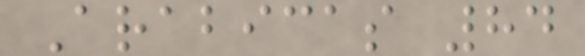Arabicas 84
